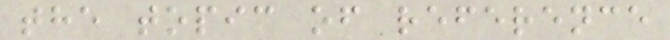the topic of reference
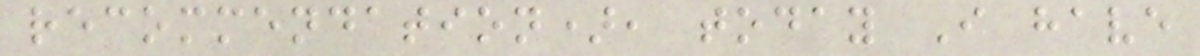recommendation), today I have
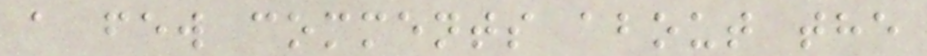a few comments about the
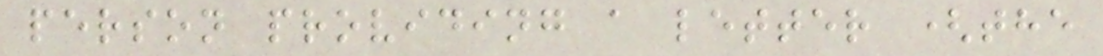person providing a letter (the
